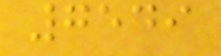7549
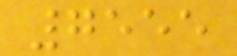7555
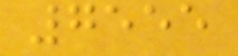7555
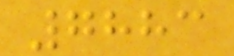7883
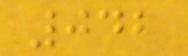042
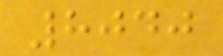8040
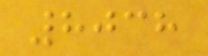8038
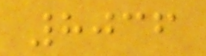8036
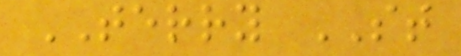TERRY ST
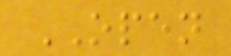OPEN
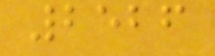2526
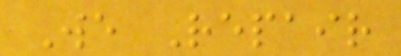We Repair
